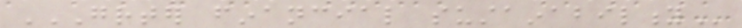GREATER FINANCIAL SUSTAINABILITY
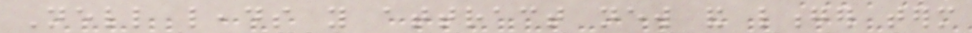Nell leads you attract new and longer term
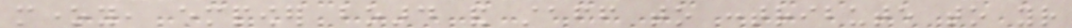money, empower board and staff to contribute to your
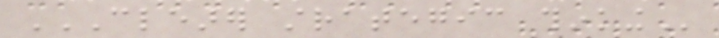CLEARER STRATEGIC THINKING
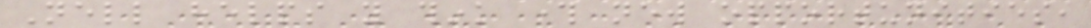Nell helps you think through new opportunities,
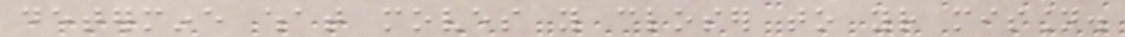determine what moves you closer to your mission.
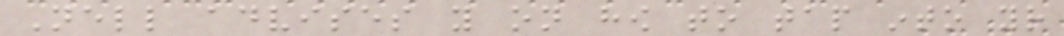Nell advises you on how to tap into your
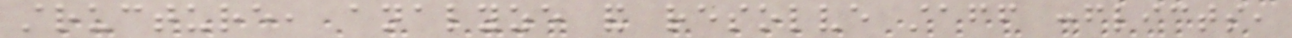structure, analyze and resolve staff conflicts,
